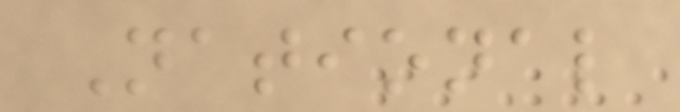National
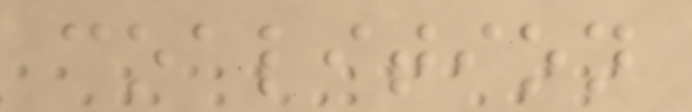coalition
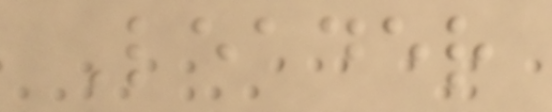Leader
